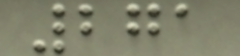271
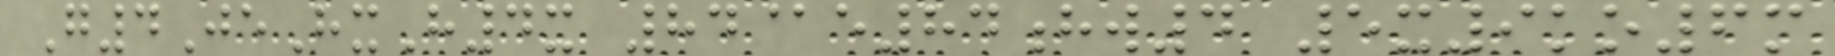G4JeHxH4x 84@e84hw4 5x9ko6m
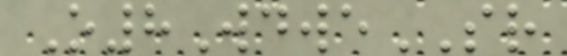O8WdweSR
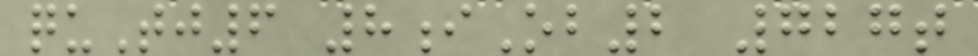quTj6 8iOb2 727t
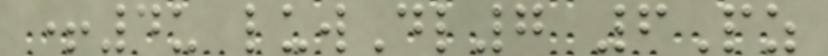+4u luwDl7 6Pz
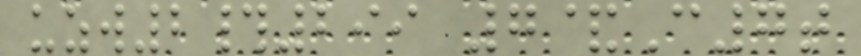uzw2#299 7&C7t
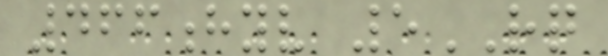466hyv 5RQ
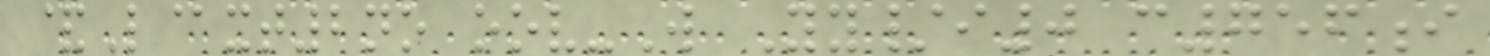&L@xt2no oov-W Yy/i0 c756i
